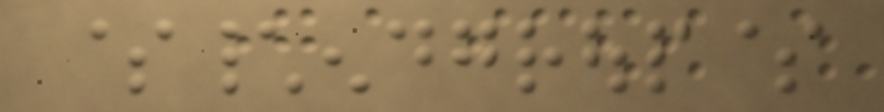$\endgroup$
